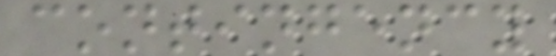contingency
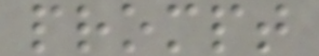prompt
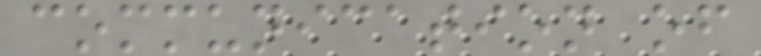communication of
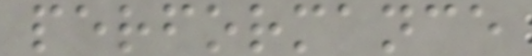performance
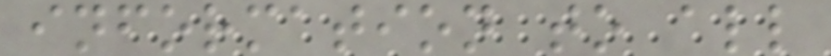information to all
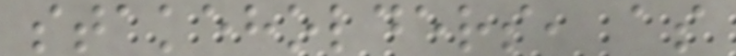stakeholders, as
